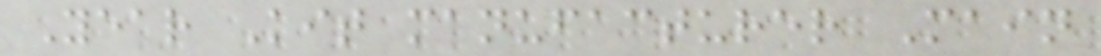Year Kit manufacturer Main
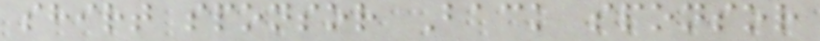shirt sponsor Back sponsor
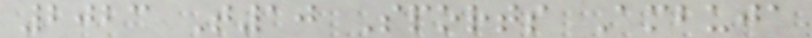2023 T10 Sports Ambuja
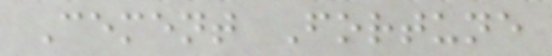Cement Fortune
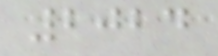2024
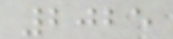2025
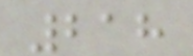218
